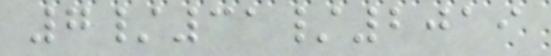7/31/2019
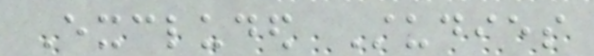Excluded Studies
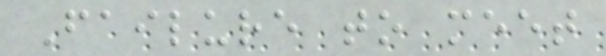Failure to meet
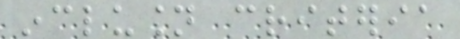inclusion criteria
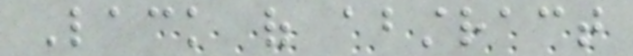Lack of abstract
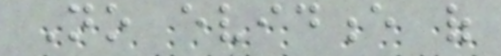No evidence of
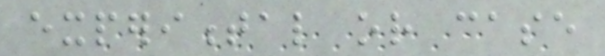experimental or case
